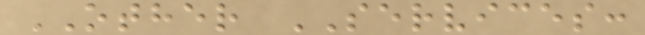OTHER SERVICES:
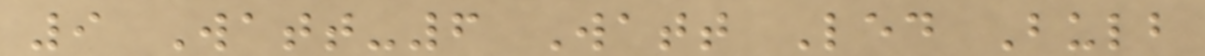9 Watt-6 Watt Led Bulb
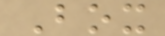Box
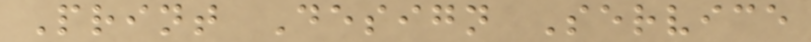Print Design Service
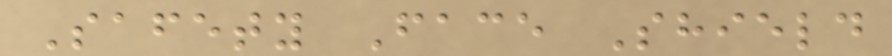Safety Face Shield
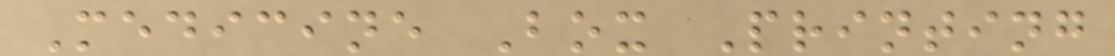Medicine Box Printing
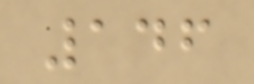146
